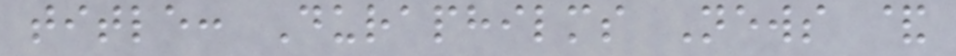title: Duraphilms News &
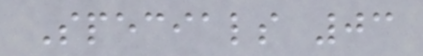Specials 03
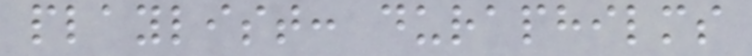playlist: duraphilms
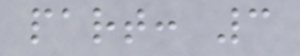part: 3
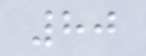80
